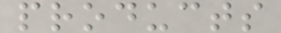products
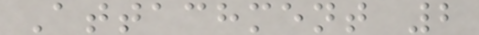Attachment 2
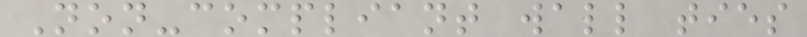Non-compliant wall ties
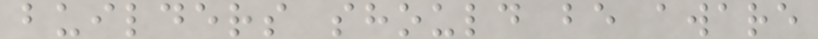builders should be aware
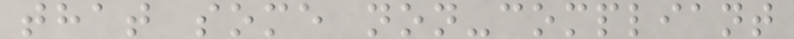that some non-compliant
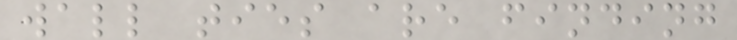wall ties are finding
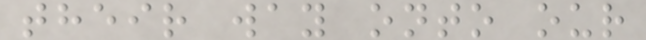their way onto our
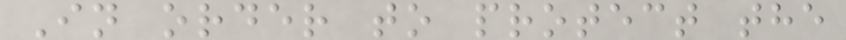In order to protect the
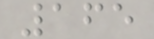165
